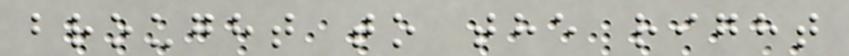brought to the right
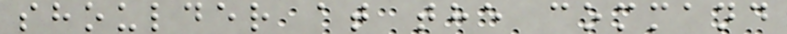shoulder at the command
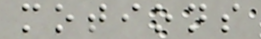motions
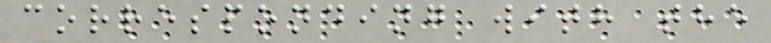corresponding with the
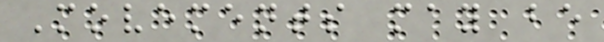Movements may be
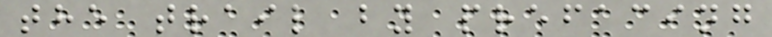the trail by prefacing
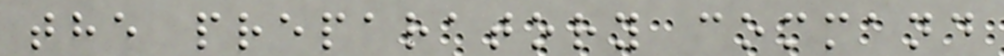the preparatory command
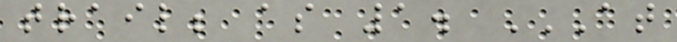trail; as 1. AT
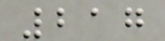217
